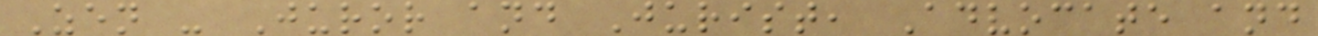Zen - Juror and Jurist, Advocate and
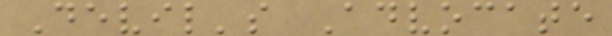Devil's Advocate
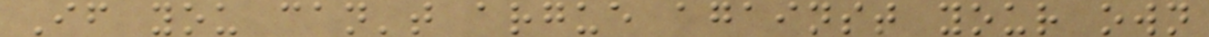If you can't argue against your own
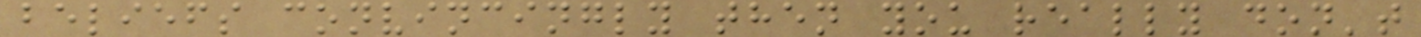beliefs convincingly then you really don't
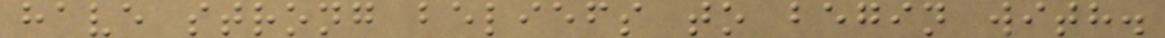have strong beliefs to begin with.
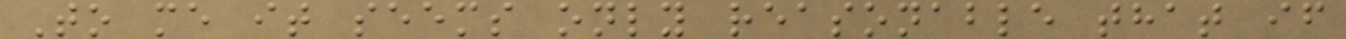To me it seems only reasonable that if
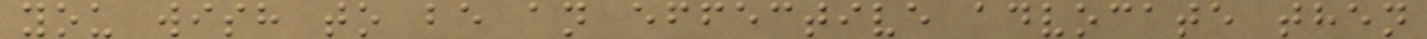you wish to be an effective advocate then
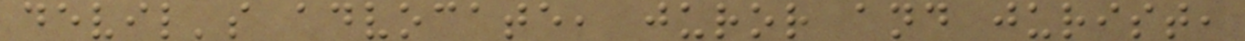devil's advocate, juror and jurist,
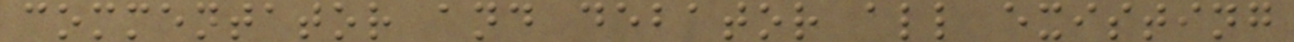commentator and debator all existing
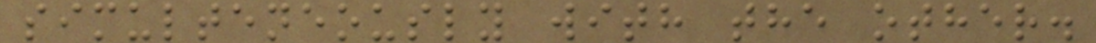simulteneously with the other.
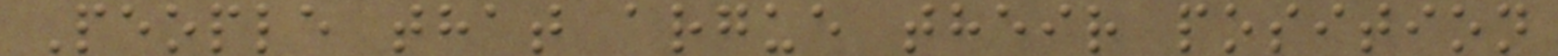People that argue their position
